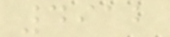4912
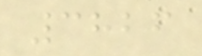3826
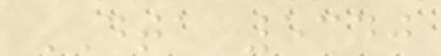DTA 5340
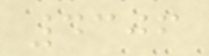4306
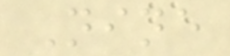Nine
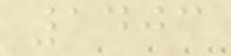1403
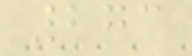273
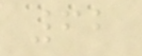62
